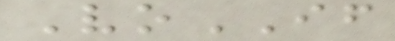VoIF
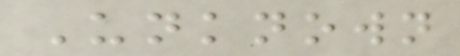Unknown
